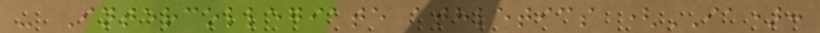- Intercollegiate athletics (IA):
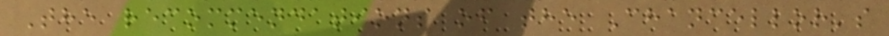The recommendations of the Chancellor's
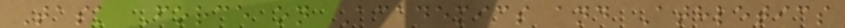Task Force on Academics and Athletics
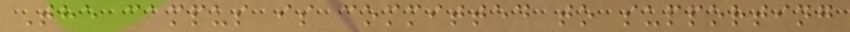The campus is committed to supporting
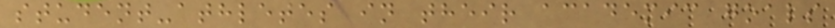student-athletes in their academic goals
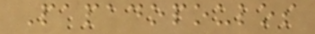Papadopoulos
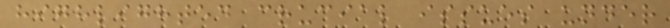highlighted crucial issues under
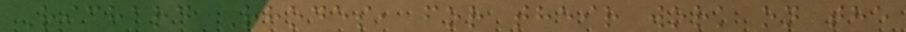Richard Rhodes, for their work on the
